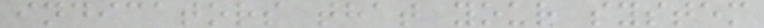indicators that your system
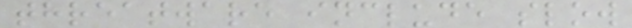threatware include slow
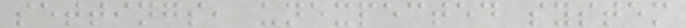settings, unexpected system
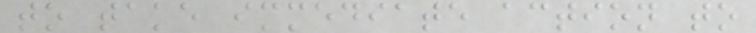to take immediate action to
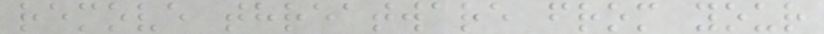remove threatware from your
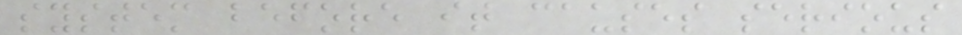system before it causes serious
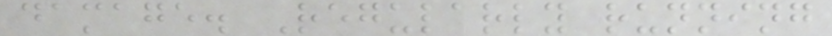damage. Regularly running
